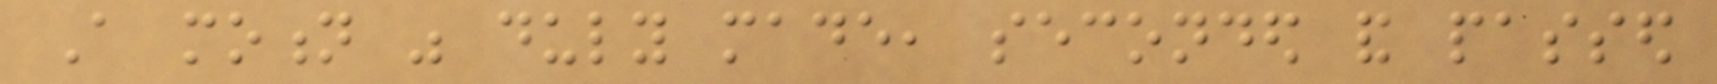A motion was duly made, seconded and passed
